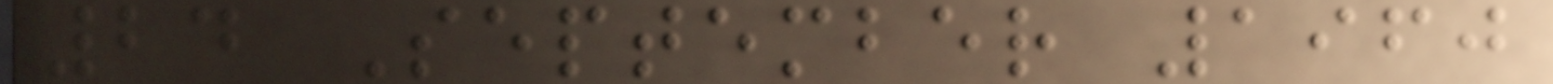24 September 1960
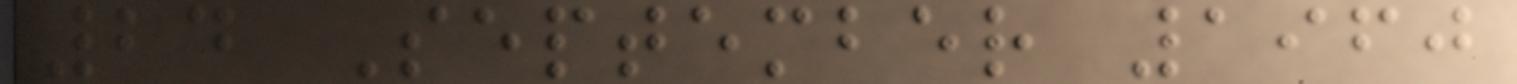24 September 1960
